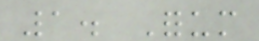1. Forum
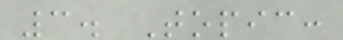3. Topic:
